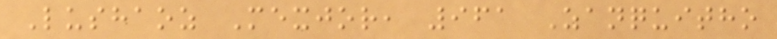Lushaoz Mexjor, 961 Zanquitho
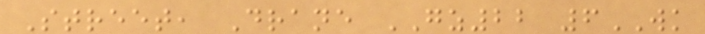Street, Drane GZ22 6WK
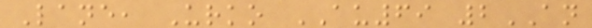Lane, Urko AU69 2AN
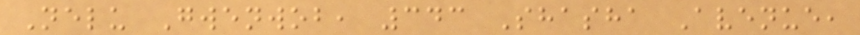Nelu Gwenwob, 343 Shasha Avenue,
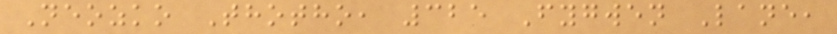Neozko Thotho, 325 Fygwen Lane,
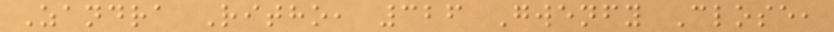Zandra Ritho, 326 Gwenfy Close,
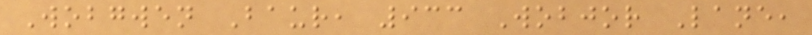Wobgwen Baur, 933 Wobjor Lane,
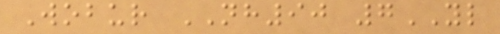Wobur NH90 7YL
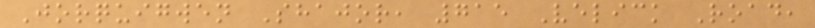Jorquigwen Shajor, 715 Velick Road,
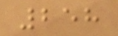258
